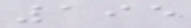195
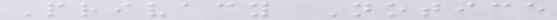Privacy Notice
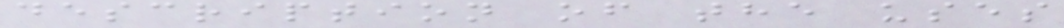description of the uses
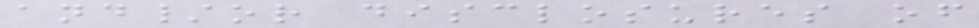and/or disclosures of
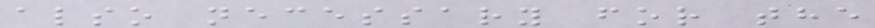also necessary for the
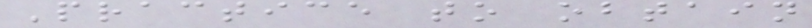Practice to obtain
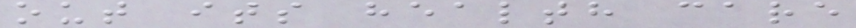out its health care
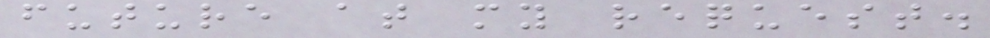future at my request.
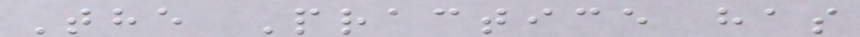The Practice has
